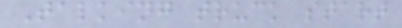Talking truck start
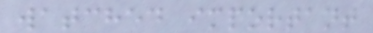watched important
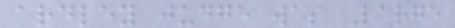ardley judge was Large
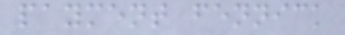payment fennick
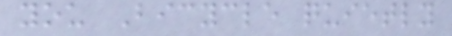you Bicycle quietly
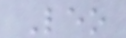Leo
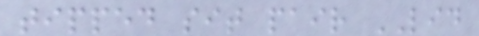tipped sit pair LID
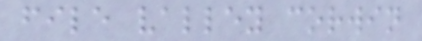file valley corwin
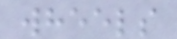wheels
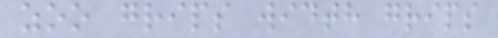zoo grips width grips
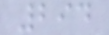294
